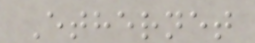Ethernet
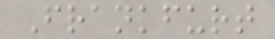Frankfurt
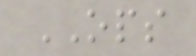OPS
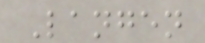Langen
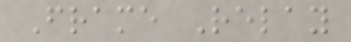Frame Relay
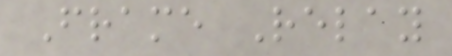Frame Relay
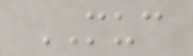MUC
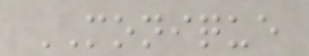MONIQUE
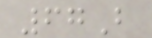67B
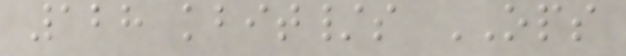128 kbit/s OPS
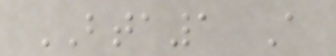BTA1 A
